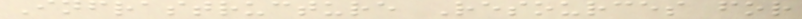Infrastructure Resources for
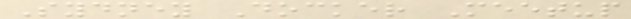Sydney Docker Meetup
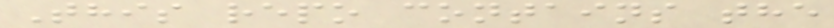This repo contains the
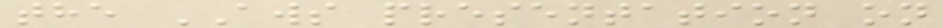the AWS presentation on
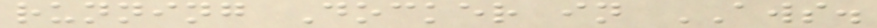running Docker in AWS.
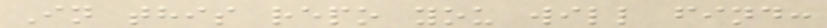In this repo you will find:
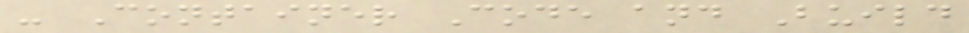- Container Code and Build
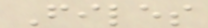Files
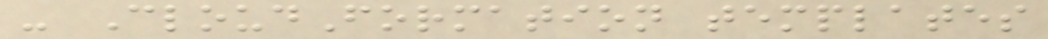- CloudFormation templates
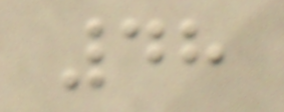48
